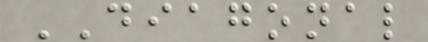DIAGONAL
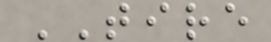TIRE
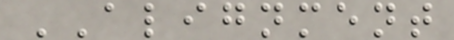ALIGNMENT
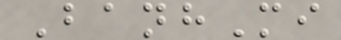BanhMi
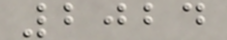2024
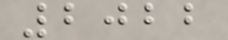2022
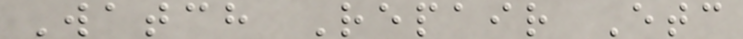Watch Repair Etc
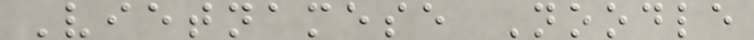Vietnamese Noodle
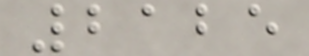2125
